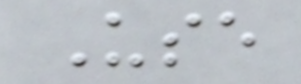Use
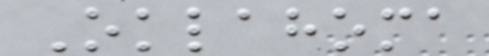Oklahoma
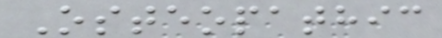Osteopathic
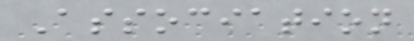Association
